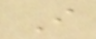I
